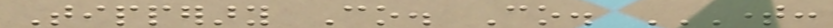Tipperary Co. Co. TIME:
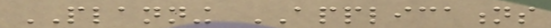PLANNING APPLICATIONS
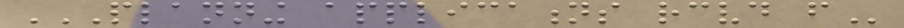PLANNING APPLICATIONS RECEIVED FROM
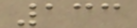133
